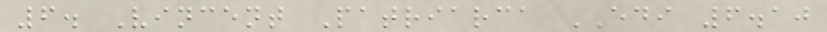6. Vincent Patriarca EDI 6.10
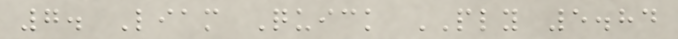7. Liam Quick PLY 5.84
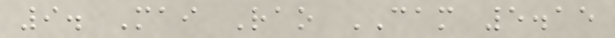9. Mai Rao CAM 5.15
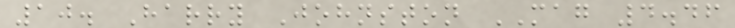10. Harry Johnston MAG 4.46
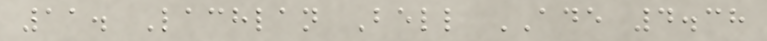11. Lachlan Bell ADE 4.38
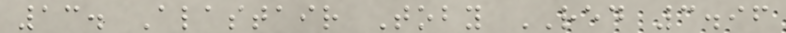13. Alastair Toby RED 3.96
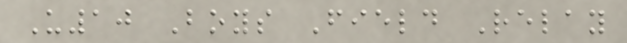U10 Boys Field Relay
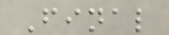Final
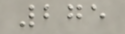275
